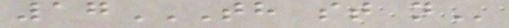17TH ST N
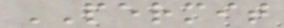PERMIT
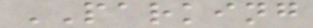PARKING
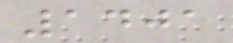1401
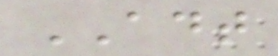ADT
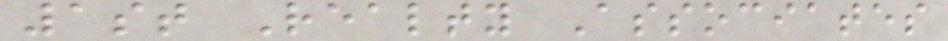1st Realty Associates
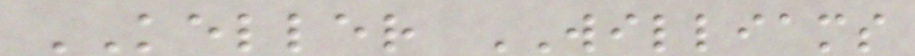KELLER WILLIAMS
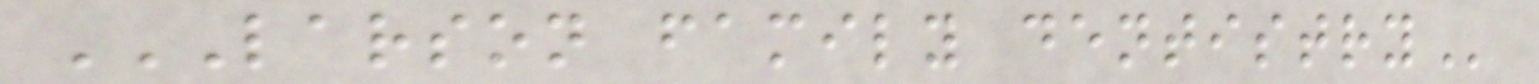LARSON FAMILY DENTISTRY
